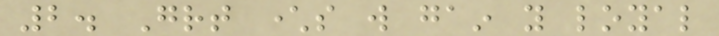2. Great characters will gain you loyal
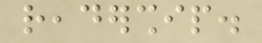readership.
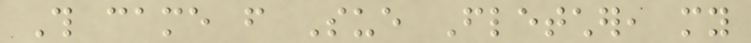This came from Sue Fletcher, my
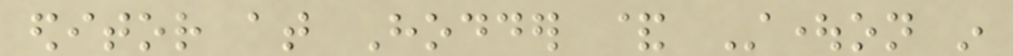editor at Hodder & Stoughton in
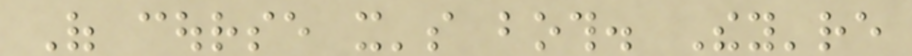Of course it's both. They're
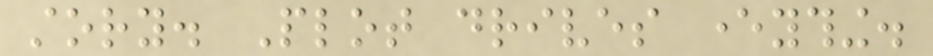story. Plot drives everything.
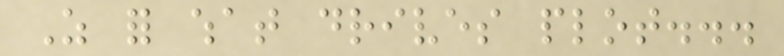As for what drives plot...
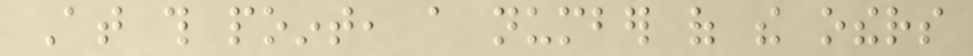At this point, a number of the others
